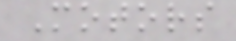Motors
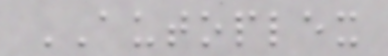AUTOPLEX
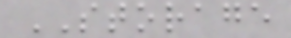STORAGE
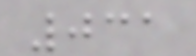031
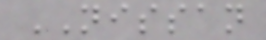NISSAN
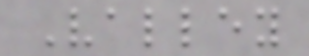Valley
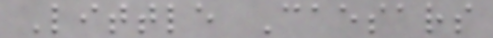Little Caesars
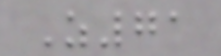Z71
